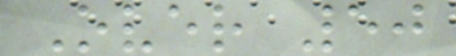Over 50
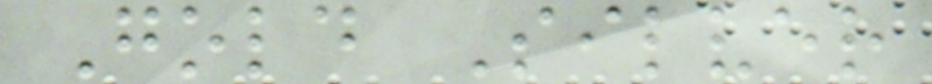Gold Silver
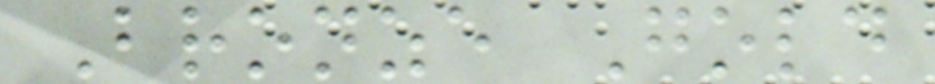Bronze Gold
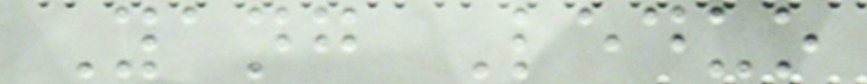Yang Leduo
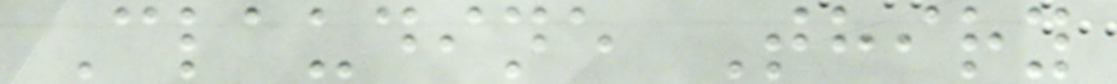Claudine Thiry
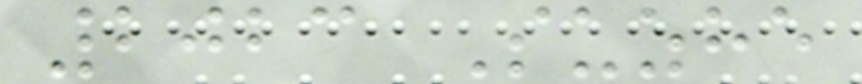2023 Suzhe
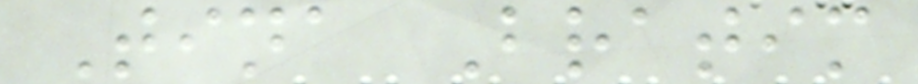Tina Bratim
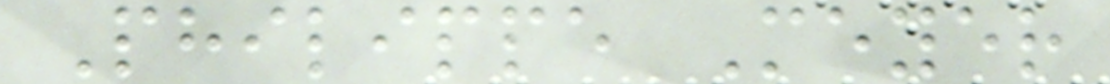Philippe Meyer
